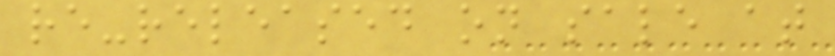re-released on sale at
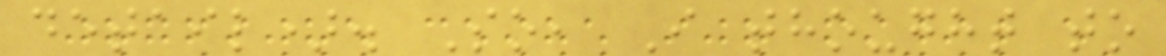detail). So, I thought to
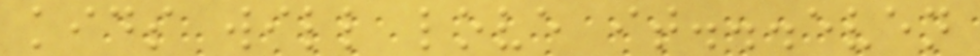kids will love it...even
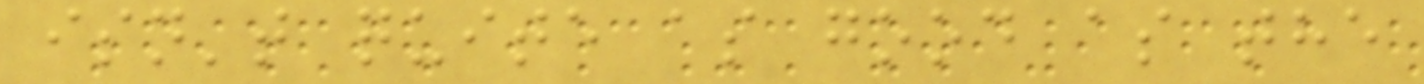isn't quite as good as the
